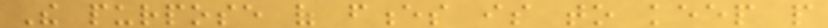The purpose of fences is to keep people
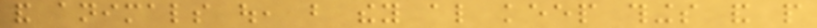and animals out, but they also keep things and people
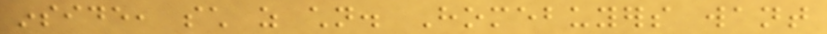inside, such as children. Homebuyers want
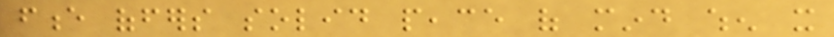fence offers solid peace of mind when it
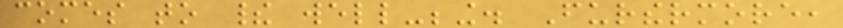comes to their well-being. Furthermore,
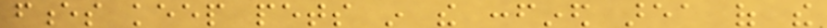fences keep pets in the confined area of the
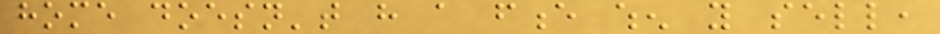home doesn't have a fence when you sell,
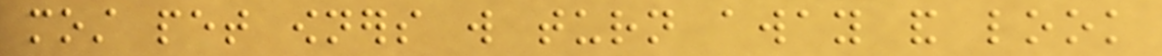most pet owners will turn away and look
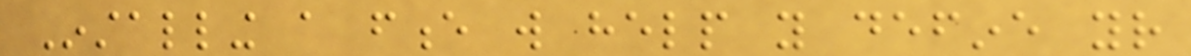Installing a fence will help you define your
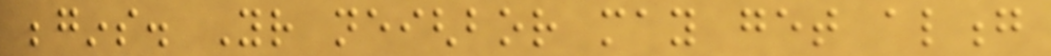begins. Your neighbor may get along
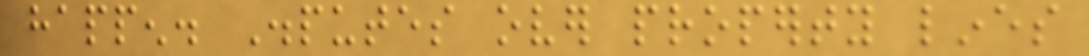happen. Disputes over property lines
